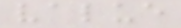value
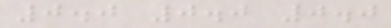0.0 0.0 0.0
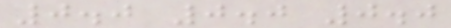0.0 0.0 0.0
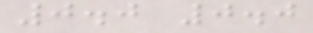0.0 0.0
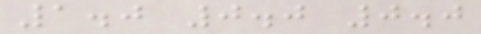1.0 0.0 0.0
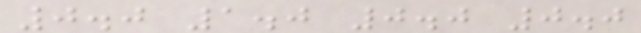0.0 1.0 0.0 0.0
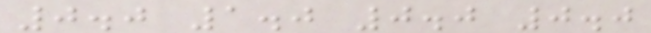0.0 1.0 0.0 0.0
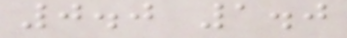0.0 1.0
